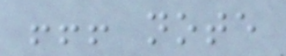!!! note
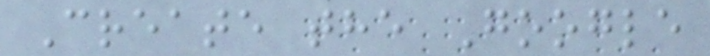Create the Google
